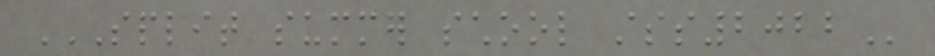SPLIT SUMMER SCHOOL STSS2022
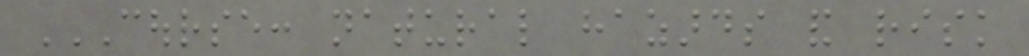COURSE: NATURAL HAZARDS AND RISK
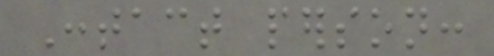Contact person:
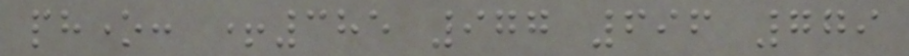phone: +385 977 696 779
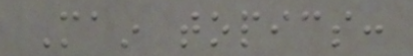Main topics:
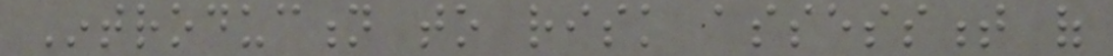Introduction to risk assessment of
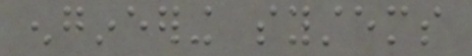engineering systems
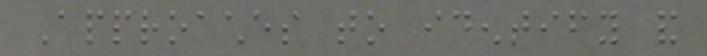Approaches to identify and
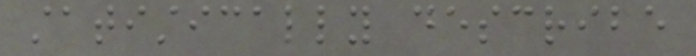statistically describe
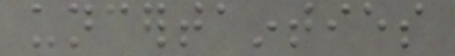uncertainties
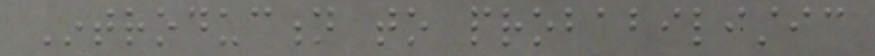Introduction to probabilistic
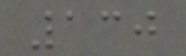130
